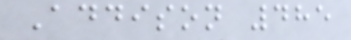Addison 485
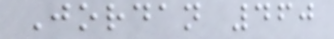Jordan 460
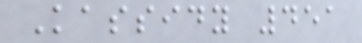Kassidy 451
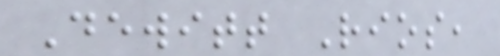Dewitt Rios,
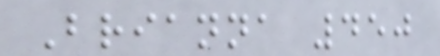Brianna 450
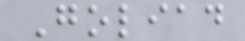Goliad
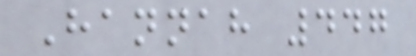Hannah 447
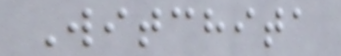Witchita
